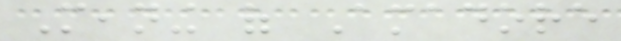Meaning of Amadore
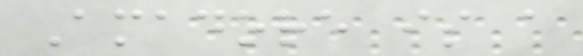Amadore is a
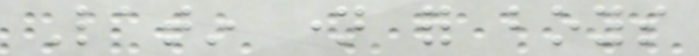Latin name for boys
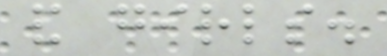and girls.
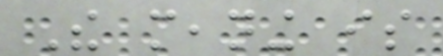The meaning is
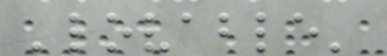'lovable'
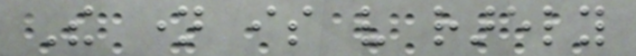The name is very rarely
